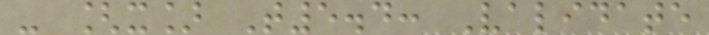- [x] T5.4: Validate
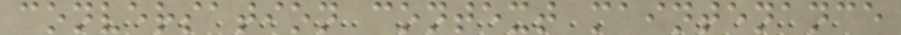conversation context maintenance
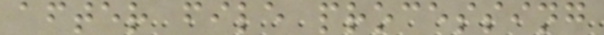after file processing
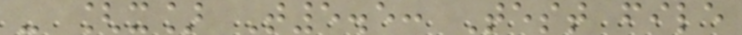- [x] T5.5: Test file
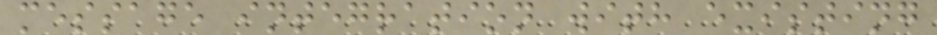message integration with existing
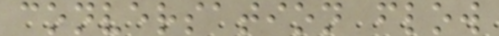conversation flow
